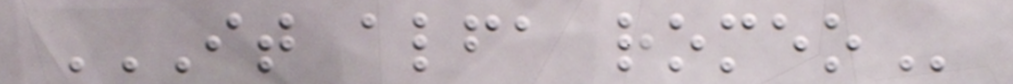IT ALFA ROMEO
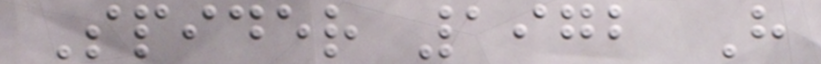Spider 1972 H
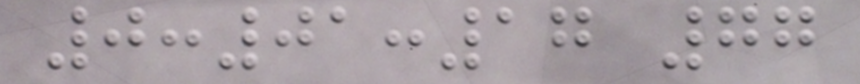0:01:17 77
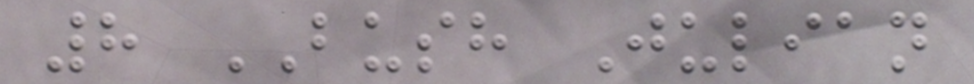8 BUSH Julian
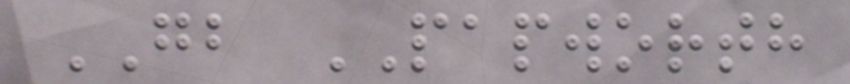GB PAPWORTH
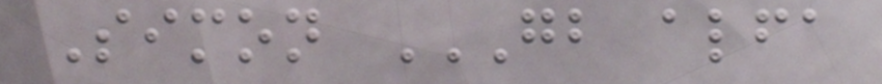Simon GB ALFA
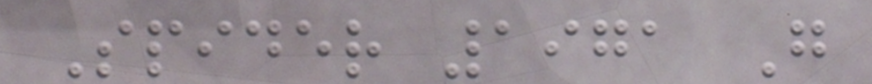Spider 1971 G
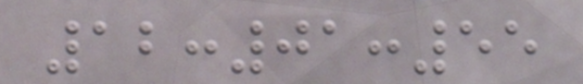12:01:55
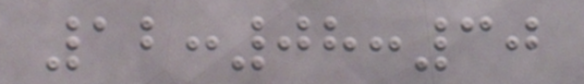12:08:30
